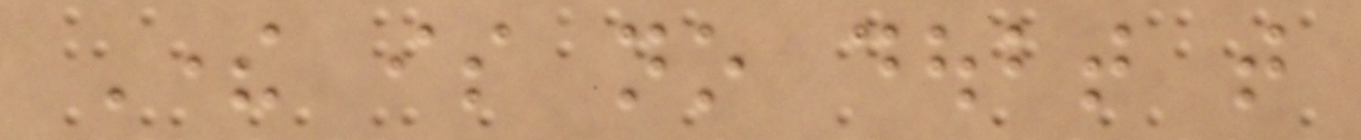There is no doubt that
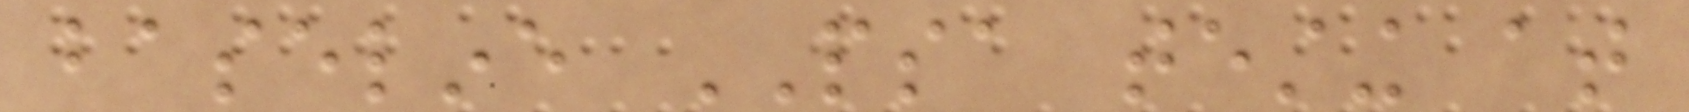baseline PSA testing at
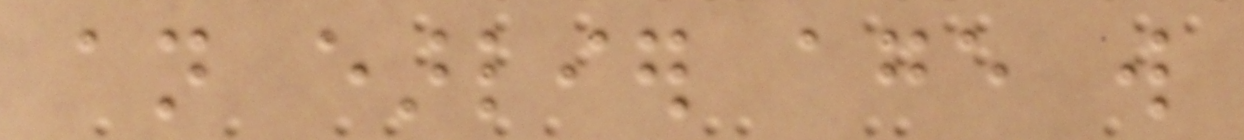an earlier age will
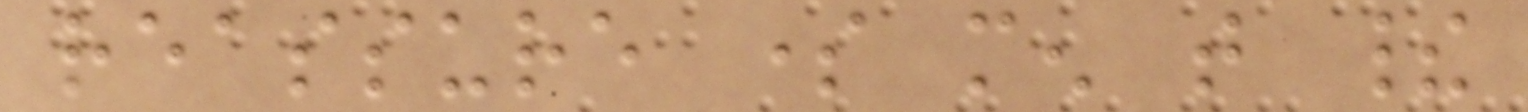reassure some men that their
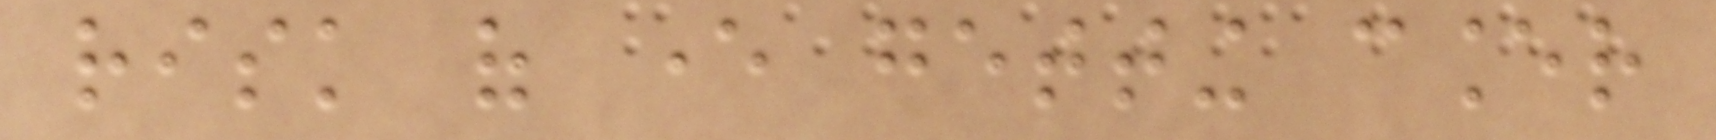risk of ever getting cancer
